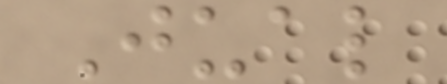Jual
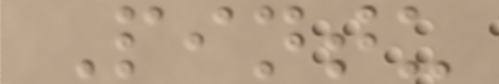Pintu
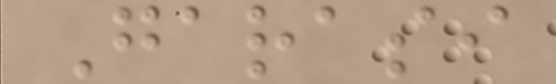Garasi
